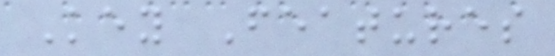Key Features
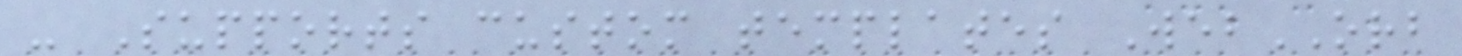- Supports custom templates WebORB
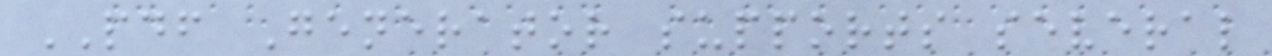PDF Generator supports several
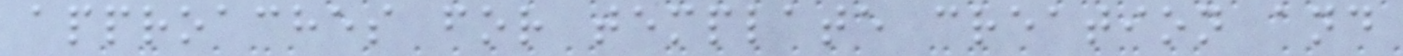approaches for template creation and
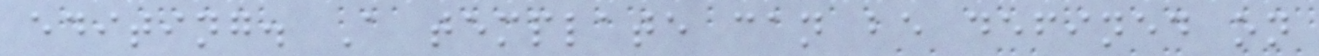editing. A template can be defined on
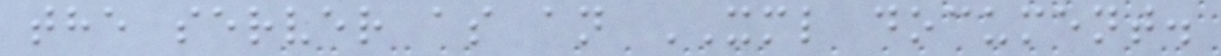the server as an XML document.
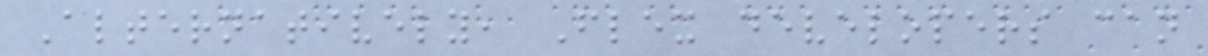Alternatively, Flex developers can
